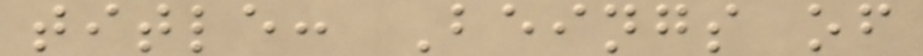title: Beings of
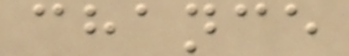chance
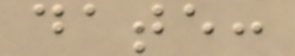date:
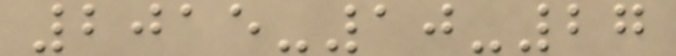2015-10-27
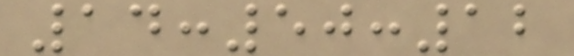14:50:12
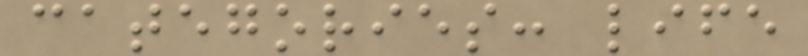categories: life
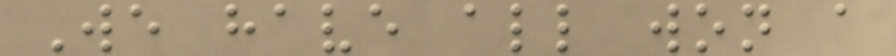We have all won a
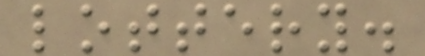lottery.
